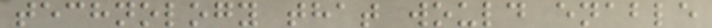technology that would enable
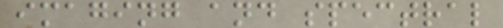imaging and spectral
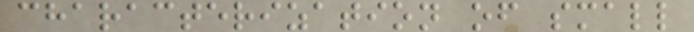characterization of small
